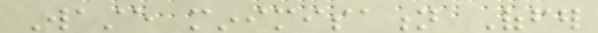Waste minimisation Offer
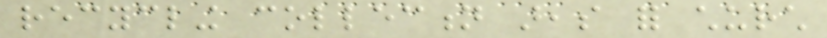recycling collection areas for church
